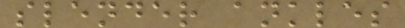slender ankles
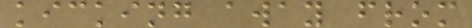kicking away from
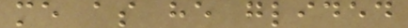me as he glided
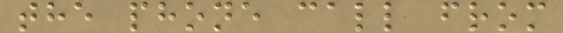the phone call from
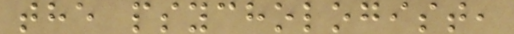the psychologist,
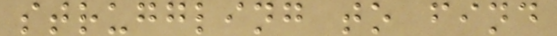struggling to find
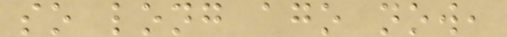so long ago now,
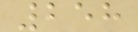258
